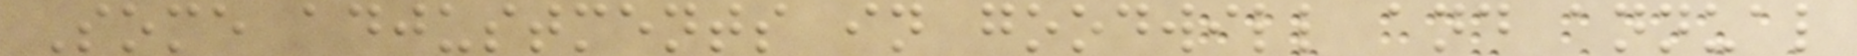Some adjustments in goodwill and annual
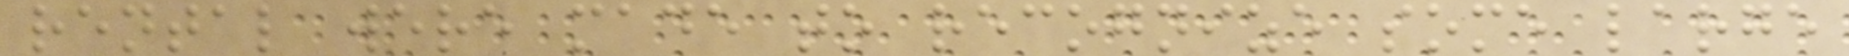rental were made to recognize some large
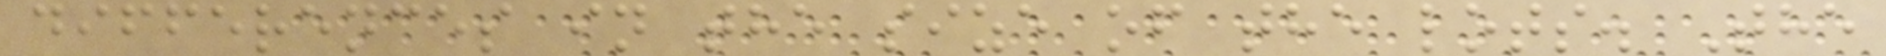differences in the size of the lots. The
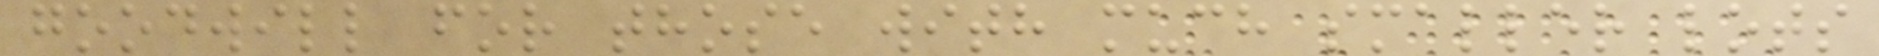goodwill for those with much smaller lots
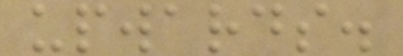upwards.
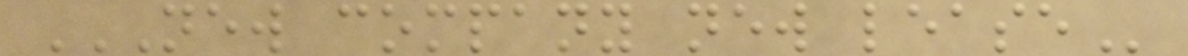NEW COMPANY NEW LEASE
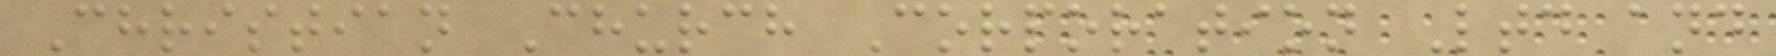Christian Church Corporation Ltd and
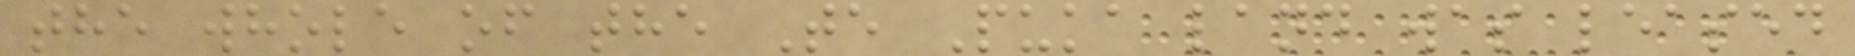the whole of the Te Puka land was leased
